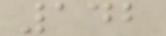142
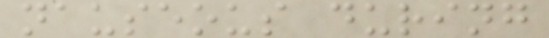nauseous during
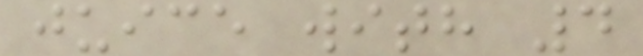juice with 4
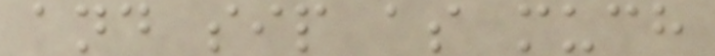and sip as much
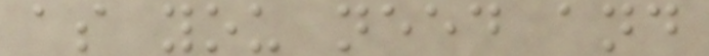as you need and
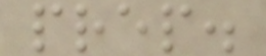prep.
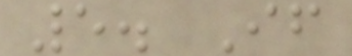5. If
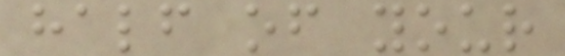half of your
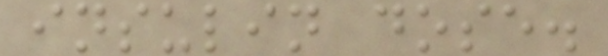insulin dose.
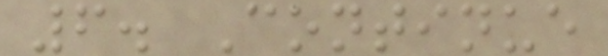6. Continue
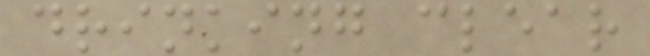drinking clear
